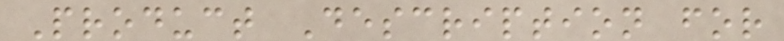Product Description for
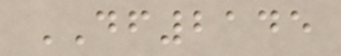DF2145
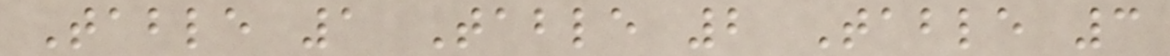Table 1 Table 2 Table 3
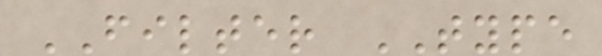FILTER TYPE
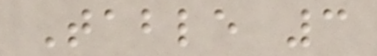Table 3
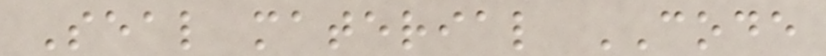Seal material CODE
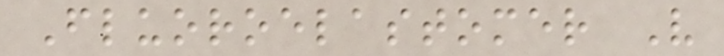Fluoroelastomer V
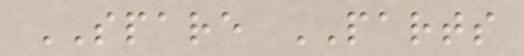SPARE PARTS
